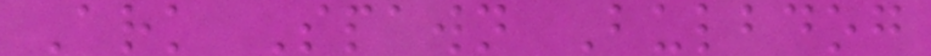Ark Spawn Bulbdog
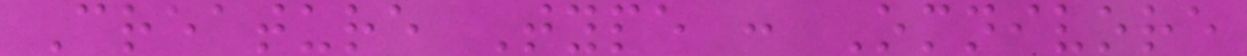Creature Type : Omnivore
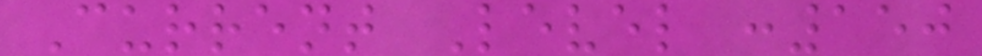Current Level :150
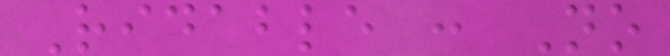Ridable : No
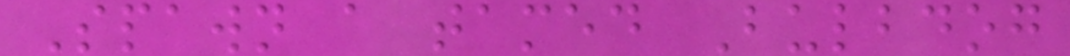Spawn a tamed Bulbdog
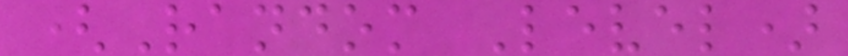(Random Level)
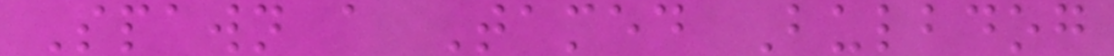Spawn a Tamed Bulbdog
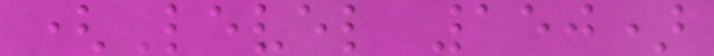(Level 150)
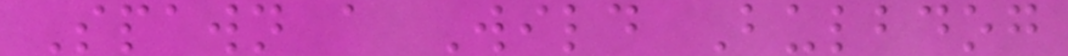Spawn a Wild Bulbdog
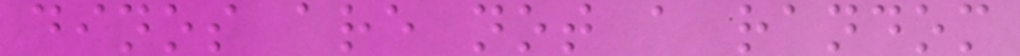dinos are not a random
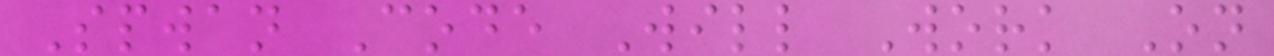Spwan Code Will Work On
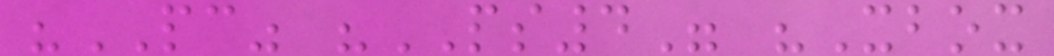"PC" "PS4" "Xbox
